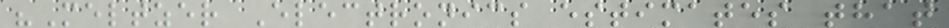"Meltzer Electronics estimates that
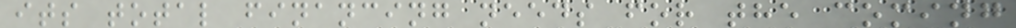its total financing needs for the coming
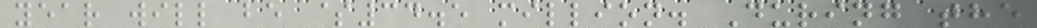year will be $34.5 million. During the
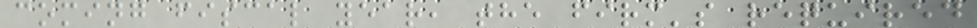coming fiscal year, the firm's required
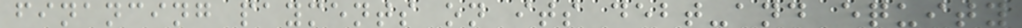financing payments on its debt-and equity
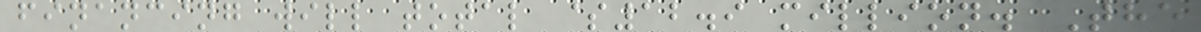financing will total $12.9 million. The
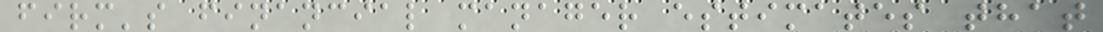firm's financial manager estimates that
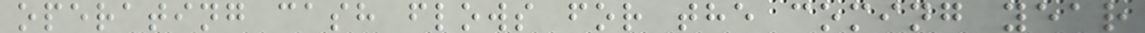operating cash flows for the coming year
